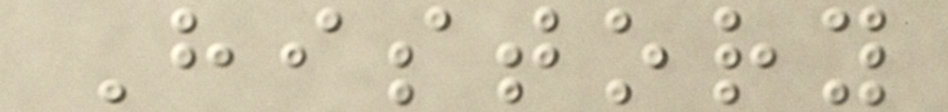History
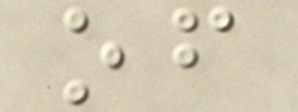of
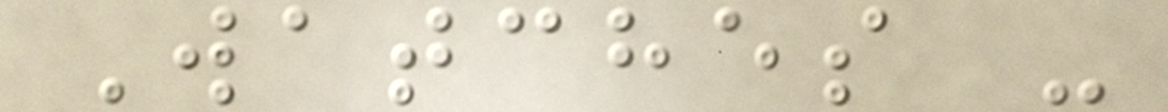Watches -
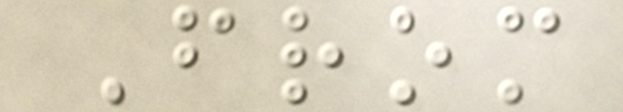From
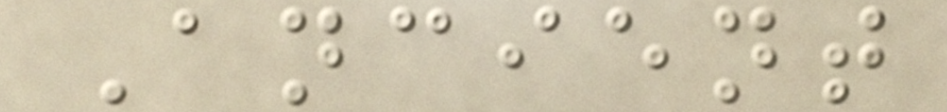Ancient
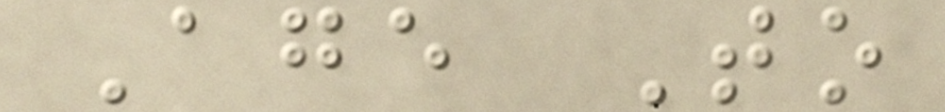Age To
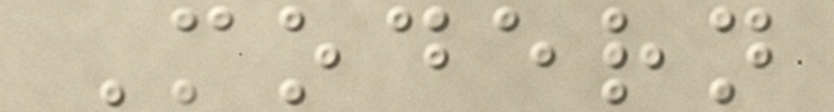Modern
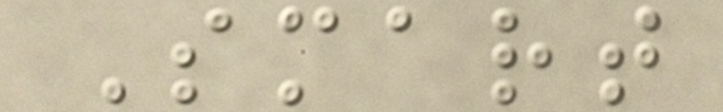Smart
